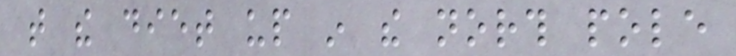that the diet up in the north pole
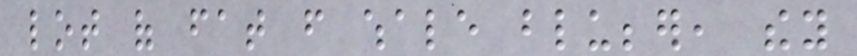lot of fat from whale blubber, they
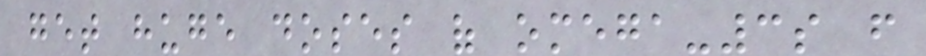get huge doses of omega-3s from
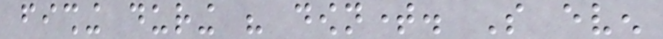fishing during his downtime. So even
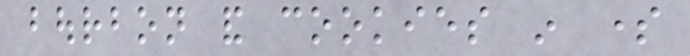bourbon and cookies in some
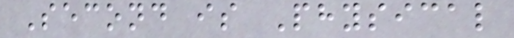Second is Physical
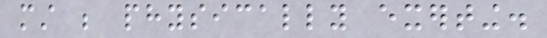must be physically exerting.
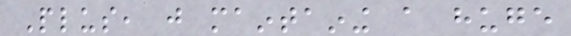Plus, just maintaining a huge
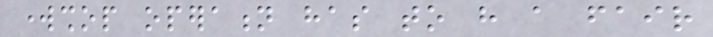workshop operation has to have a fair
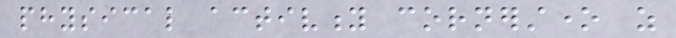physical activity cornerstone as
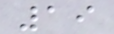19
